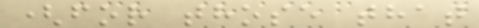(for those that
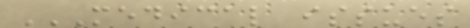MEDICAL ISSUES
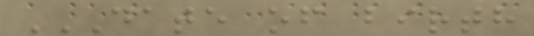DATE OF BIRTH
